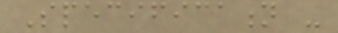Specification -
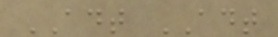ADT ADT
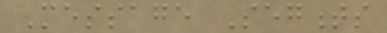Message Segments
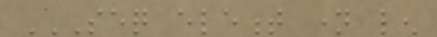SEQ ELEMENT NAME LEN
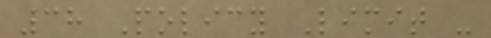38 Policy Limit -
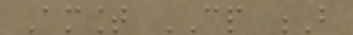Amount CP B
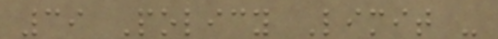39 Policy Limit -
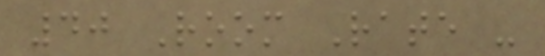40 Room Rate -
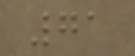71
